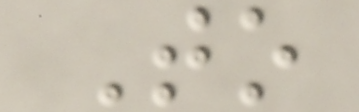To
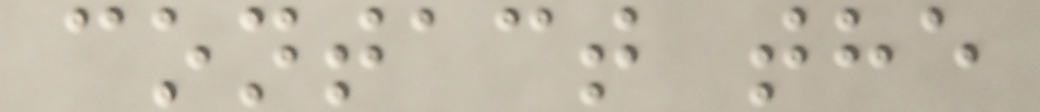contact the
